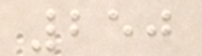250
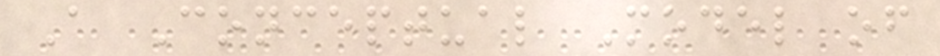A Conceptual Model of
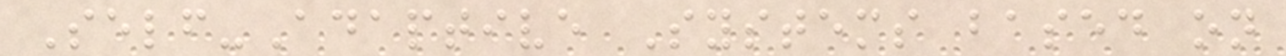Self-Adaptive Systems based on
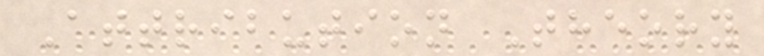Attribution Theory
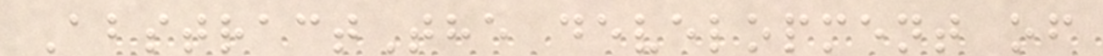AbstractThe development of
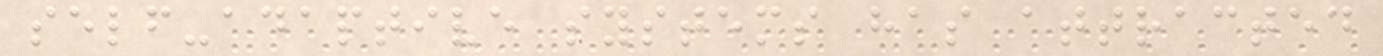self-adaptive systems has attracted
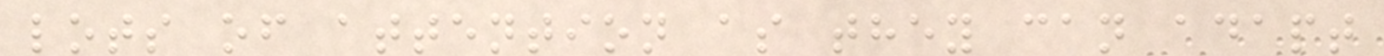lots of attention as they can adapt
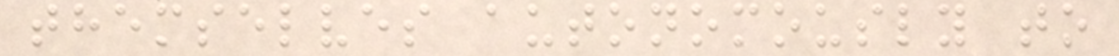themselves autonomously to
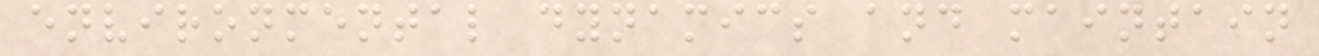environmental dynamics and maintain
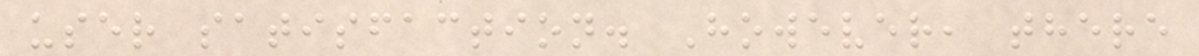user satisfaction. However, there
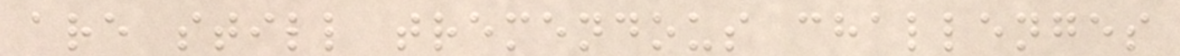are still tremendous challenges
